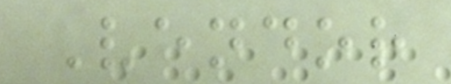Vendor
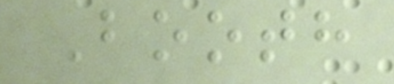Booth
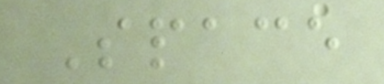Space
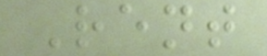Rent
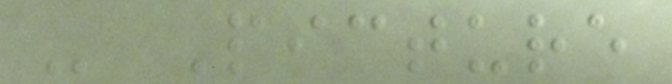- Picture
